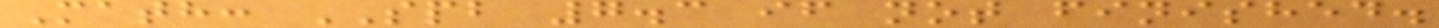Math: SPB 7.3 if not finished.
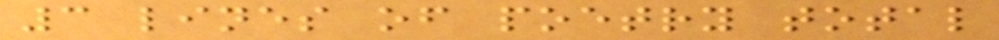3 lines of poetry total
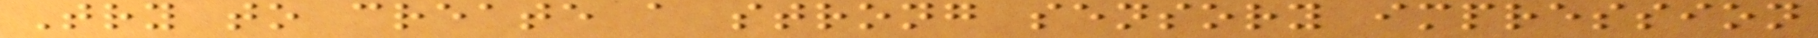Try to create a strong sensory impression
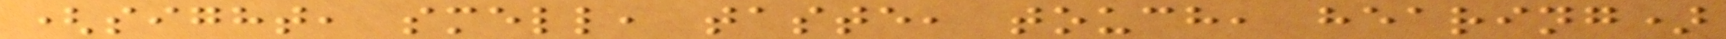(sight, smell, taste, touch, hearing)
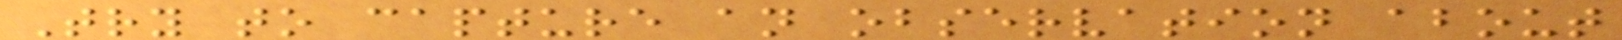Try to capture an observation about
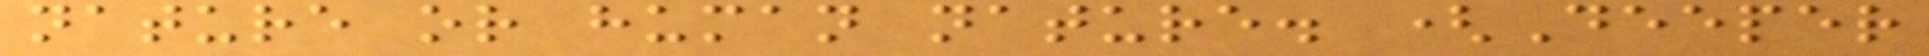nature or human nature. (Deeper
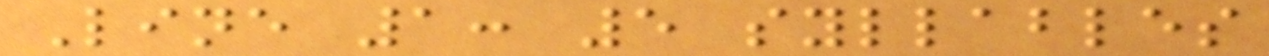Line 1: 5 syllables
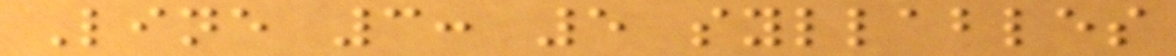Line 3: 5 syllables
